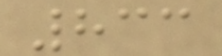833
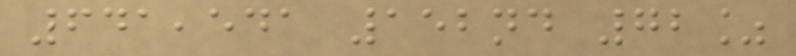641,541 152nd 72%
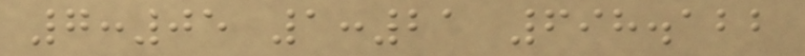7:05 1:21 698.122
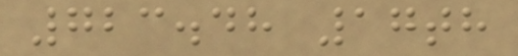723.48 17th
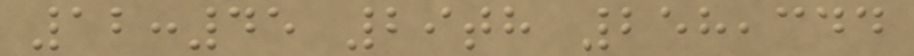12:45 29th 258,344
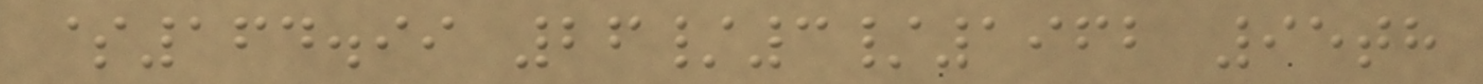$164.99 26/3/1962 95th
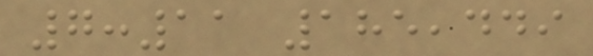7:11 185,449
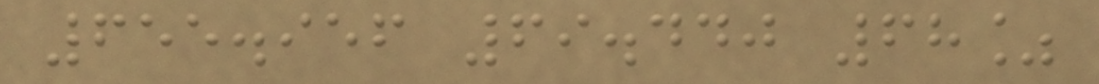655.956 69.440 68%
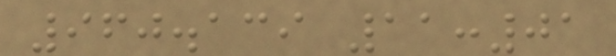960.139 11:01
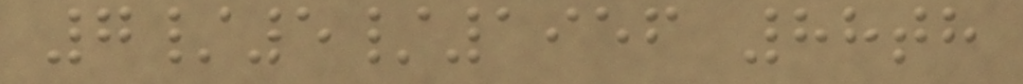7/5/1956 88th
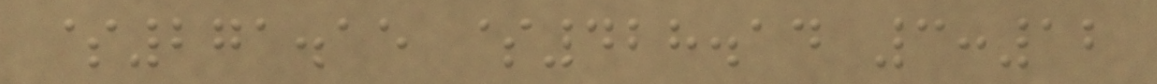$271.15 $428.14 3:12
